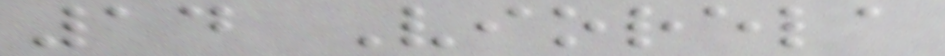14 Viorela
